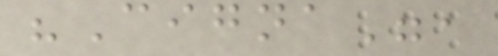"Cigna",
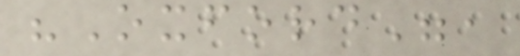"Oxford",
